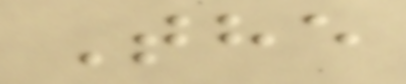The
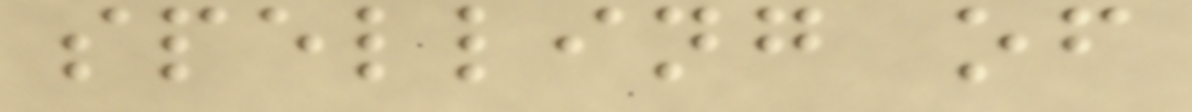spelling of
